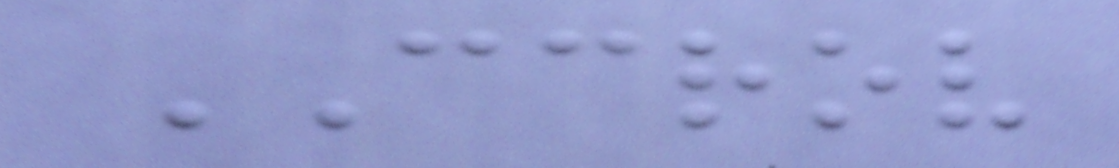CCROV
